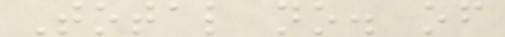Total no. of
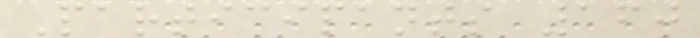Participants 160
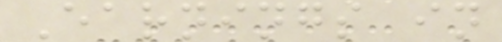Earnings in
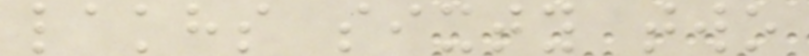lakhs sixty two
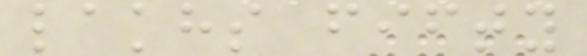lakhs fifty
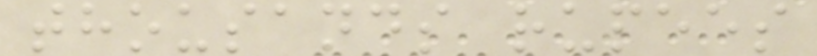thousands rupees
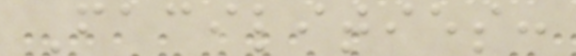Facilities:
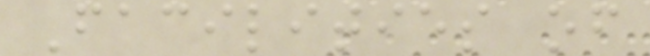Facilities of
